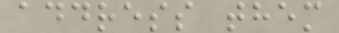address them
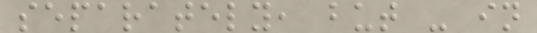separately, but - in
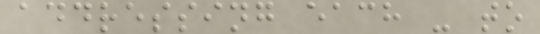addressing each - to
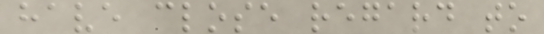have close regard to
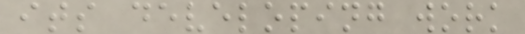its developing work
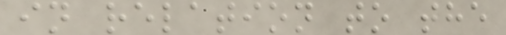in relation to the
